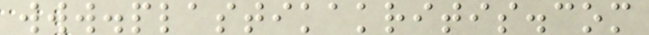www.plastikakritis.com
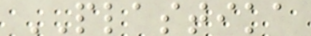PLASTIKA
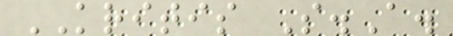KRITIS S.A.
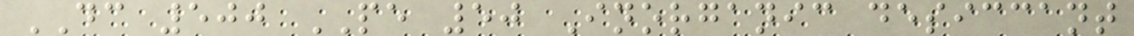DC 500 PE 50 Inorganic desiccant
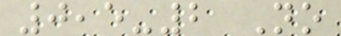0,5-2 No
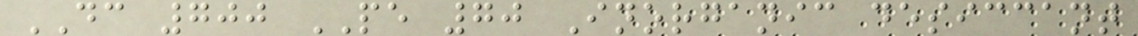DC 700 PE 70 Inorganic desiccant
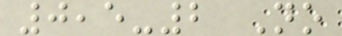0,5-2 No
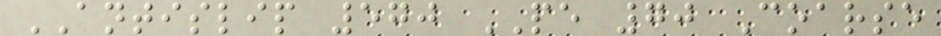ANTISLIP 570 PE 70 Coarse
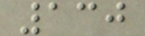130
